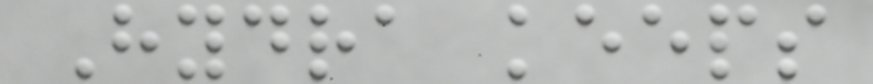Hydra keeps
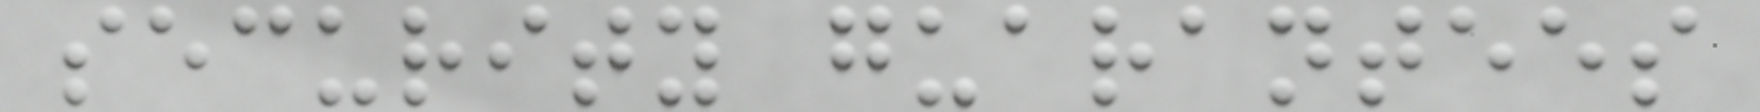security guarantees
